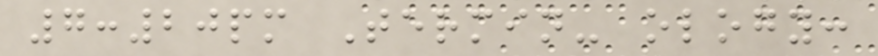7:20pm Termin- ology:
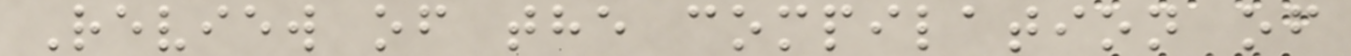Review of the compilation of
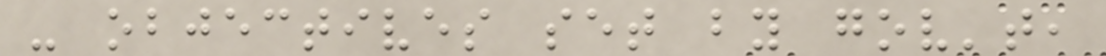- objectives set by gov't,
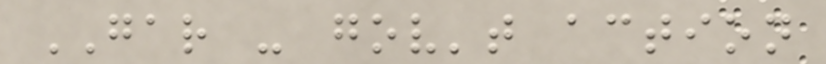GAR - gov't action
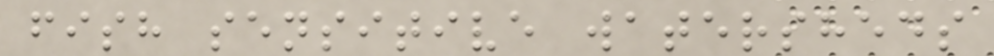fish sensitive watersheds
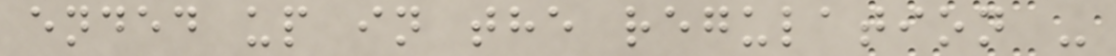ended up in the regulation -
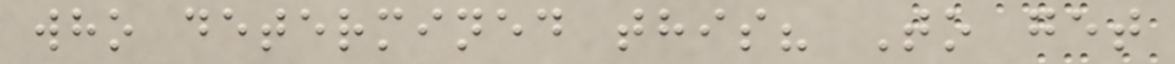who determined this? To get
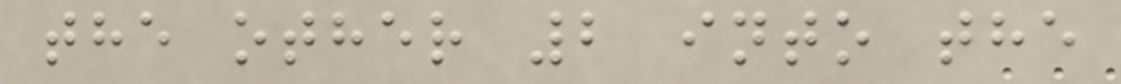the other 2 into the
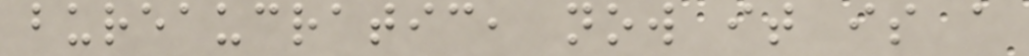bureaucratic, now it is a
